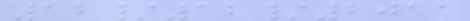12/12/2011
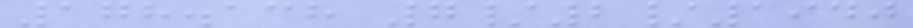178.138 7/2/1940
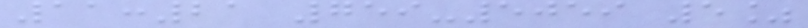11:21 759-5059 5%
